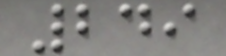249
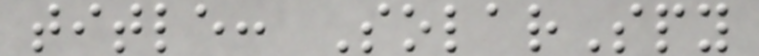title: SolarSpy
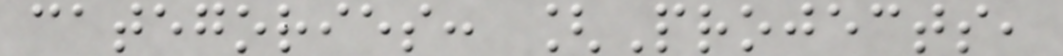categories: [Projects,
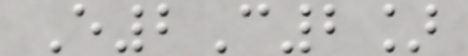E2C2]
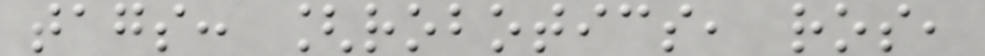tags: [robotics, ros,
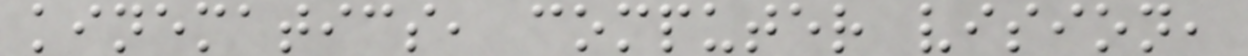kinematics, computer vision,
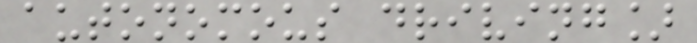autonomous driving]
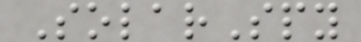SolarSpy
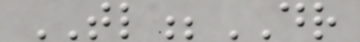TL;DR
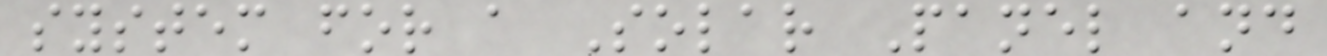system for a Solar Panel and
